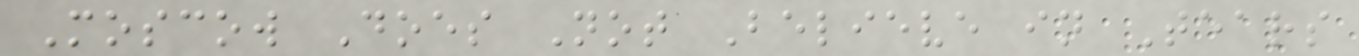Moscow Does Not Believe in Tears
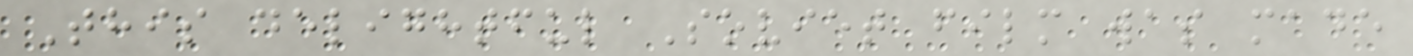This delightful Soviet film was made
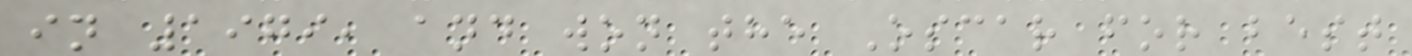in 1979, and won the Oscar for best
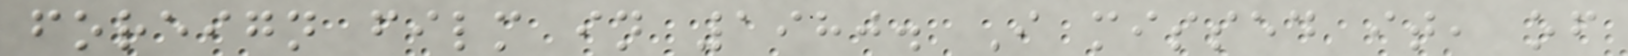foreign film in 1980. I missed it, of
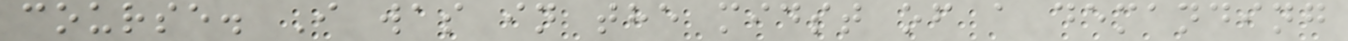course. I was in the midst of a demanding
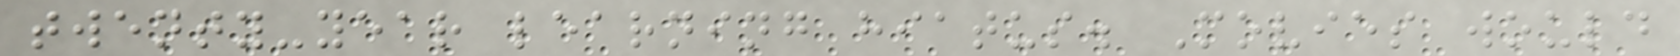twenty-year learning hiatus. Movies would
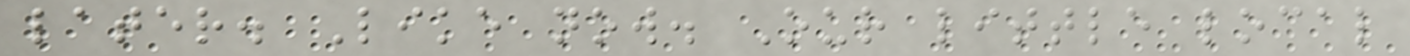later. Like now. Our little local
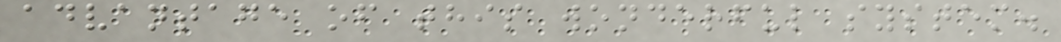advantage of this wonderful system.
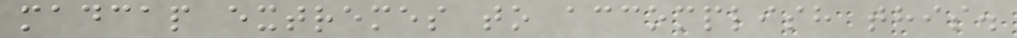madcap extremes to accomplish this.
